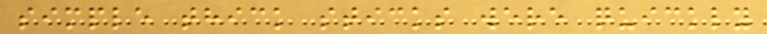simple thick sticks were quickly
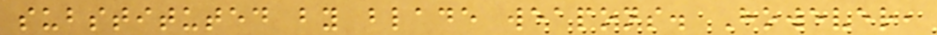substituted by blade weapons. However,
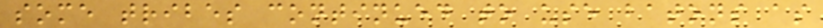some tribes continued to use batons as
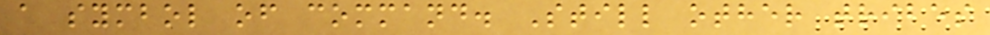a symbol of command. Still other tribes
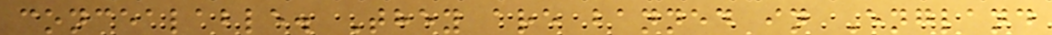concealable. They are banned in England
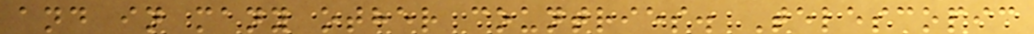and in many other countries. Telescopic
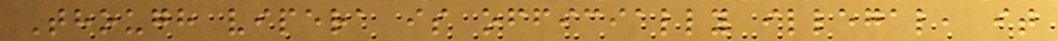Though vipera is officially illegal, it
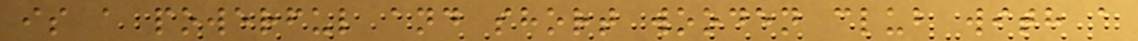is a powerful and short wooden club with a
